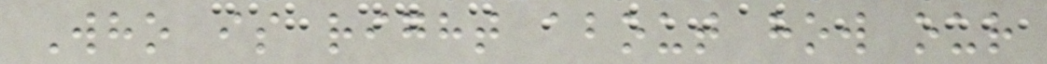Who is right about how our
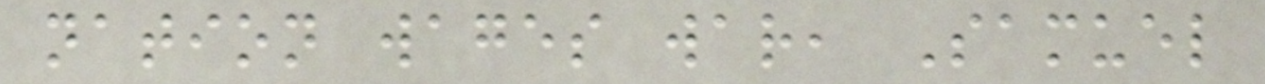nation wages war, Samuel
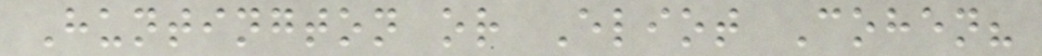Huntington or Eliot Cohen?
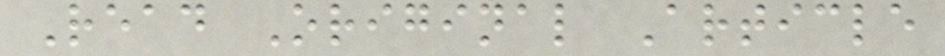Read Original Article
